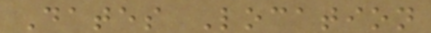Dates Location
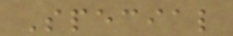Special
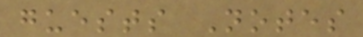guests Notes
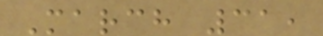March 31,
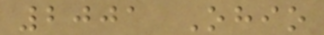2001 Ohio
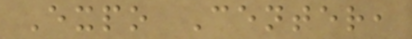Expo Center,
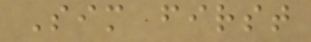Sim first
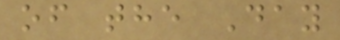of the Day
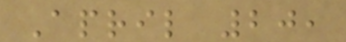April 20,
